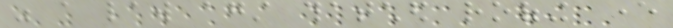was a law against thatched roofing ever
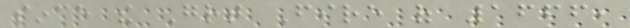since the Great Fire of 1666,
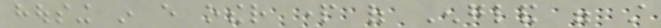housing in every other part of England were still
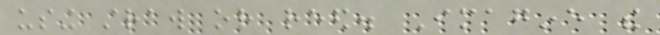using straw or reed. Imagine the
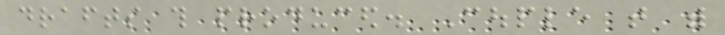drafts this produced. Couple that with
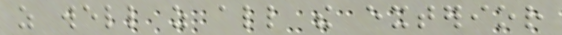as well as all the exterior
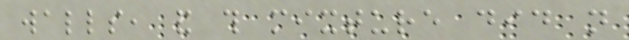walls, and this mixture did not
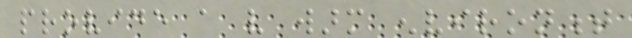provide a very warm environment
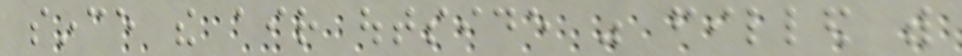since the air outside was filled with
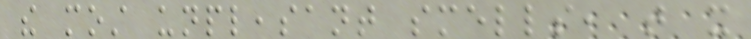the most unpleasant smells, that it
